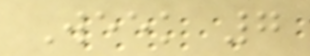Week 7
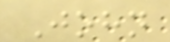John
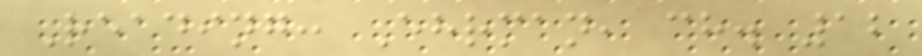Reading: Ehrman, ch. 12
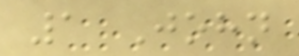1 John
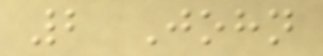2 John
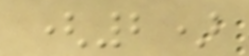(2)
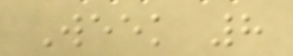Week 8
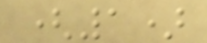(1)
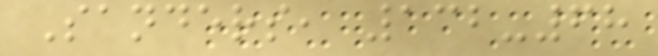Sanders, 132-68
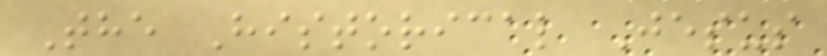The Historical Jesus
